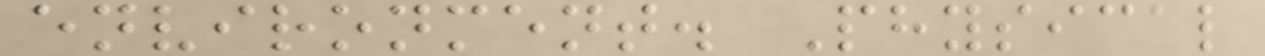environment. Physical
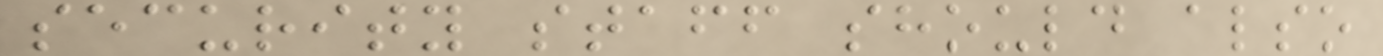security staff should also
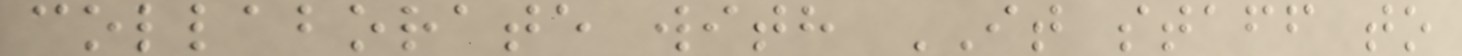collaborate with IT staff to
